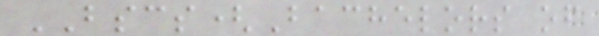BSCS(Bachelors of
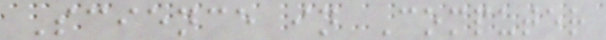Science in Computer
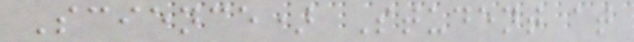Science) Student at
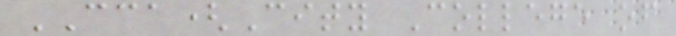CCA(City College of
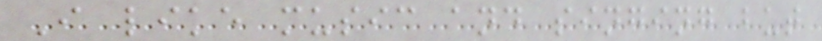I like music and singing but
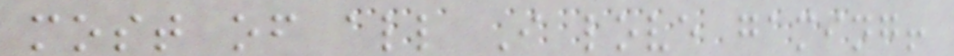most of all I love gaming!
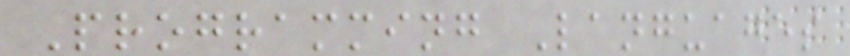Programming Languages
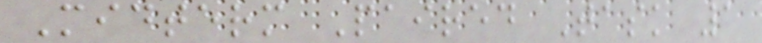Midterm Paired Task 1
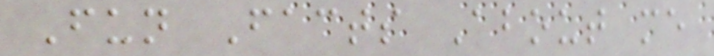Fun Facts About me
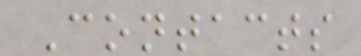Contacts
